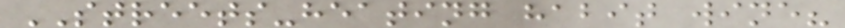STREETS-heating habit wine?
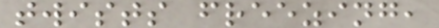twists freezing,
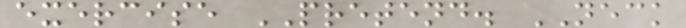exercise PRETEND. NECK
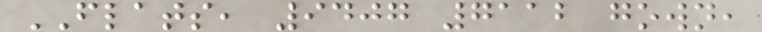FLATS, 9407 7112 gown,
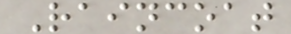Raincoat
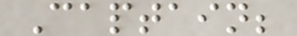Captain;
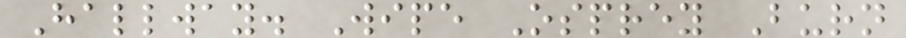Hallway. Wipe Osprey Burn
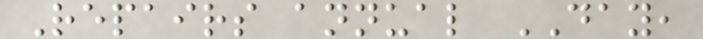Repairs annual DAY,
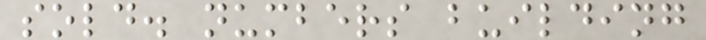sold. numbers building
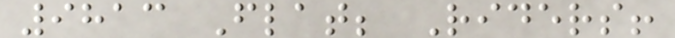9813 Flat; Riders!
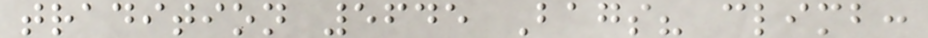tradition 5645 Bags? climb:
